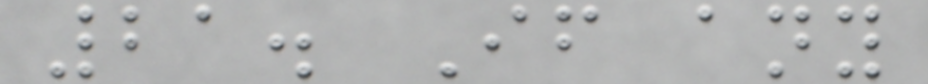21. If any
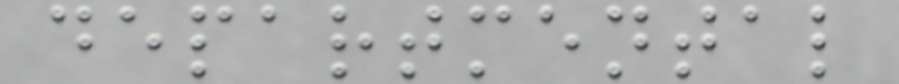departmental
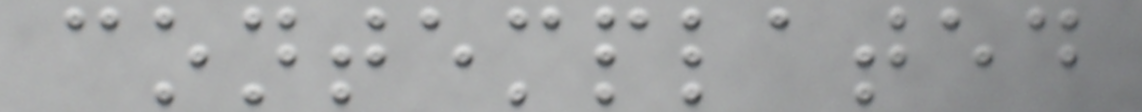contemplated
